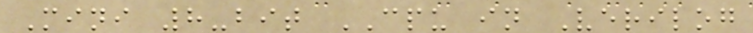Mini 8-bit CPU in Verilog
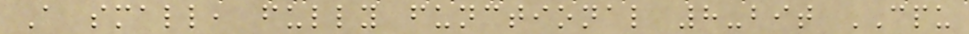A small, fully functional 8-bit CPU
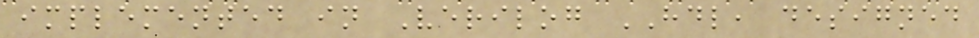implemented in Verilog HDL, designed
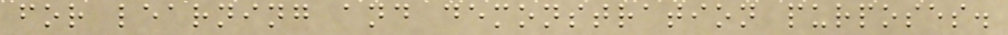for learning and demonstration purposes.
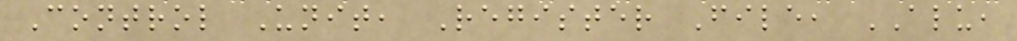Control Unit, Register File, ALU,
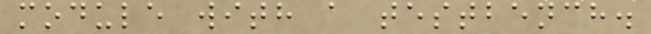module with a testbench.
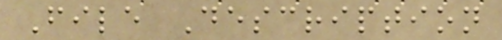File Description
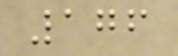176
